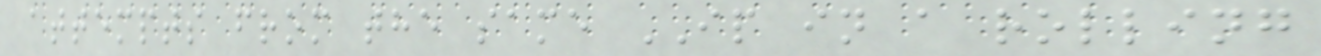attempts from the same IP in a rolling
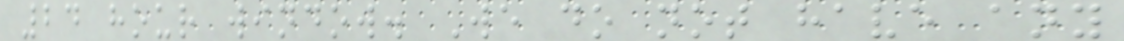24 hour window. We do not have any
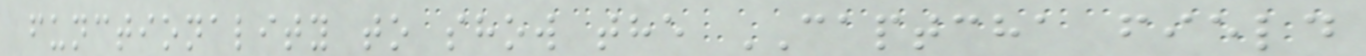functionality to show the CAPTCHA field
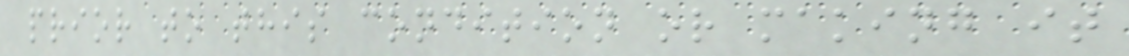prior to this condition or making it
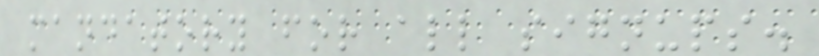mandatory for all signups.
